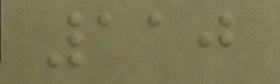110
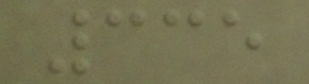335
